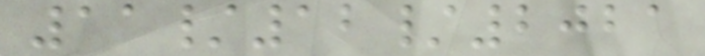11/12/2021
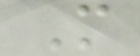M
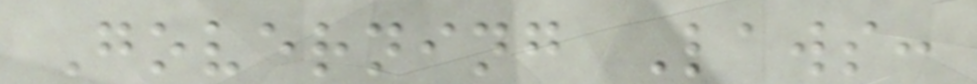Governing Laws:
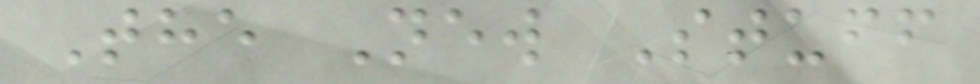The New Stuff
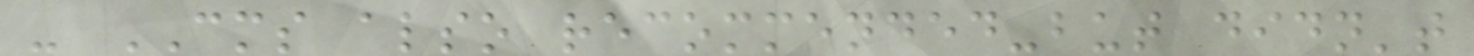- CMS also recommended-but didn't
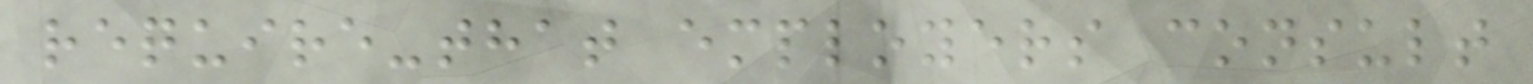require-that employers consult
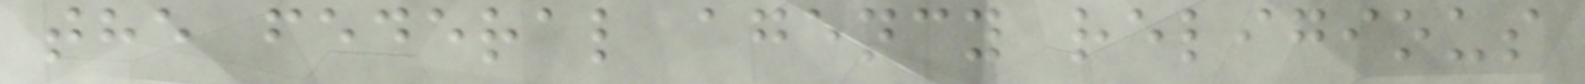the federal agency religious
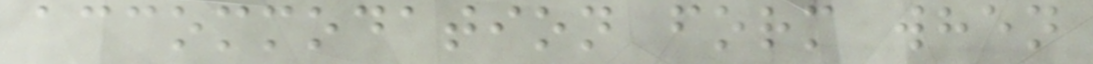accommodation form when
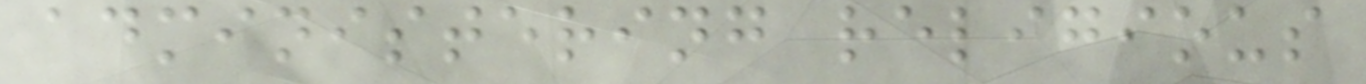administering religious
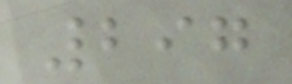297
